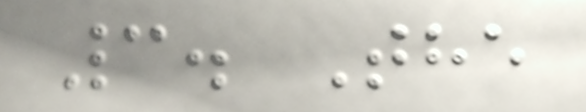3. The
